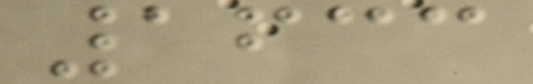1633
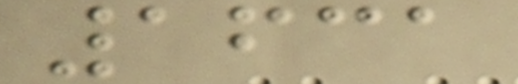1631
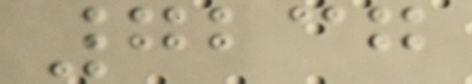7237
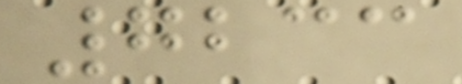7233
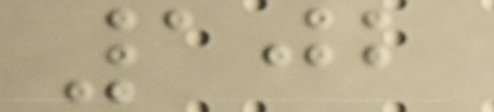102
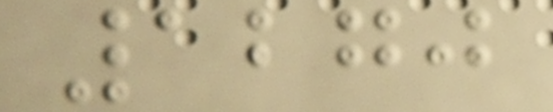1270
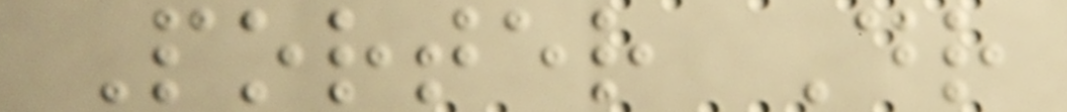Porter Dr
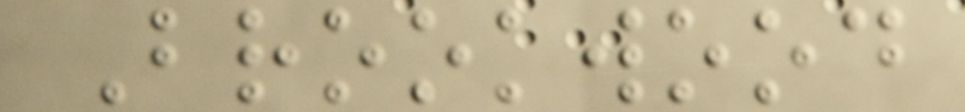Brookwood
